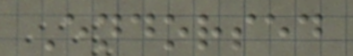Endorsed
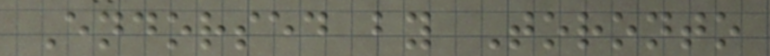Endorsed by Toronto
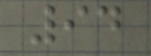94
